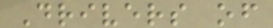Drivers of
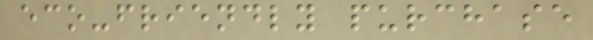eco-friendly purchase
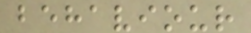behaviour
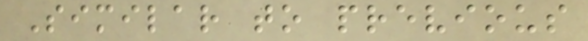Similar to previous
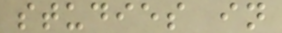studies in
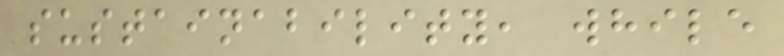sustainability, while
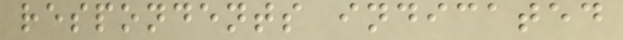respondents indicated
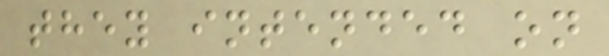they intended on
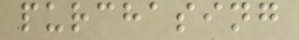purchasing
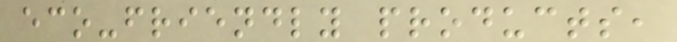eco-friendly products,
